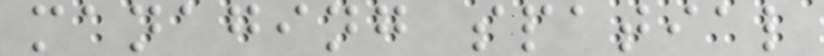managing spatial
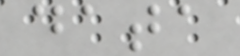data
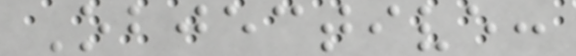Objective:
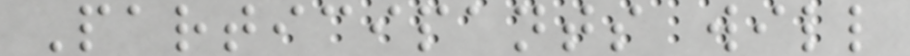Participants will
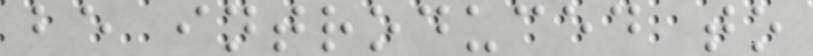be introduced to
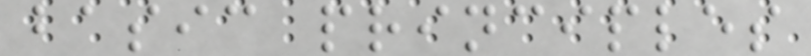basic principles
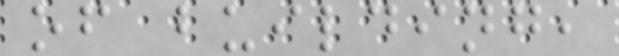of building,
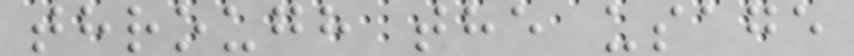through the usage
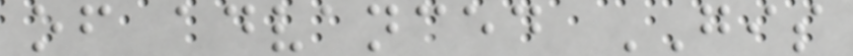of advanced GIS
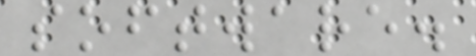software.
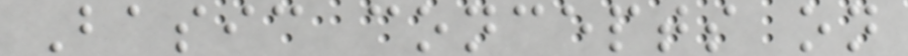Basic concepts on
